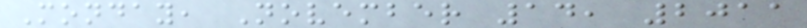Monday, November 14, 2011
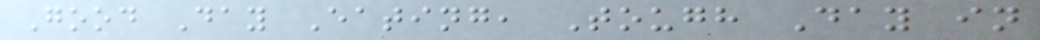Good Day Eating, Tough Day in
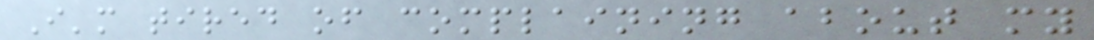I'm tired of complaining about my
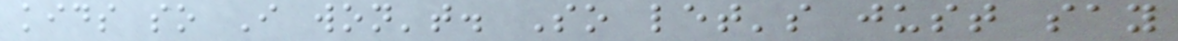kids so I won't. So let's just say
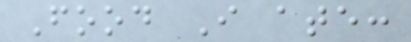Food I ate:
